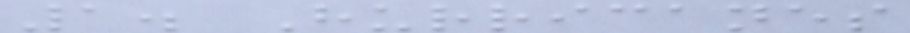1. Hurricanes
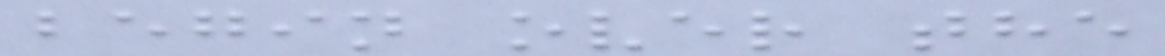begin over the
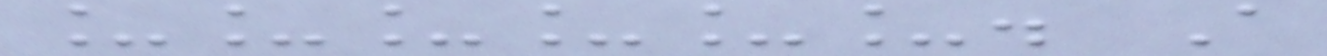______. A
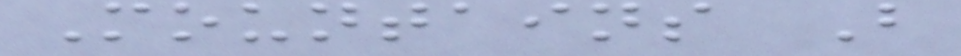Mountains B
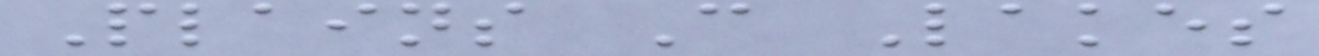Plains C Lakes
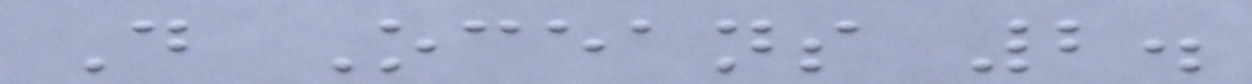D Oceans 2.
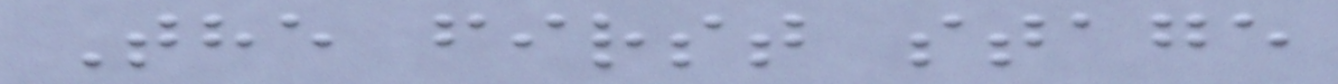The first stage
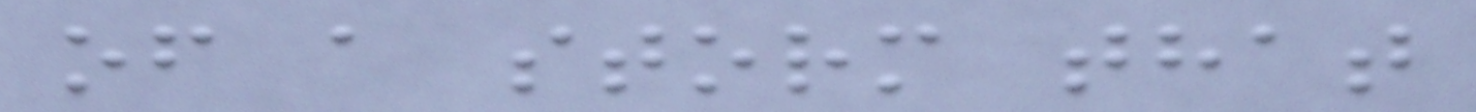of a storm that
